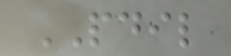PDIL
